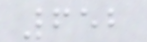652
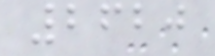2620
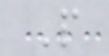P
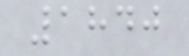1840
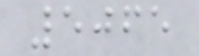5065
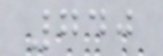740
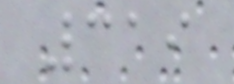319
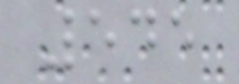545
